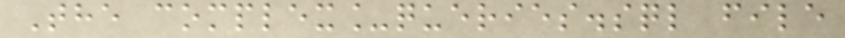The complex_queries.sql file
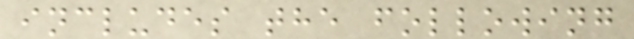includes the following
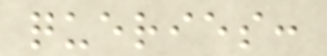queries:
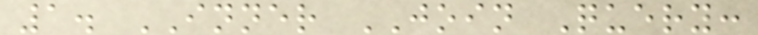1. INNER JOIN Query:
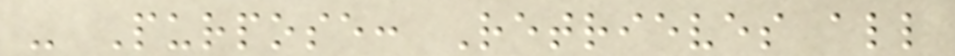- Purpose: Retrieves all
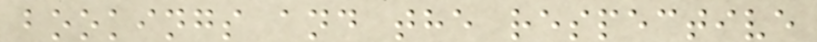bookings and the respective
